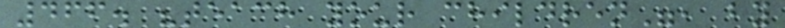466. "teach your children", by
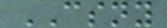CSNY
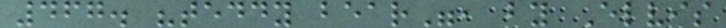467. "teddy bear", by Elvis
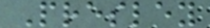Presley
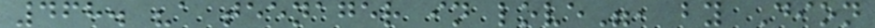468. "a teenager in love", by Dion
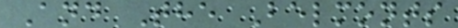And The Belmonts
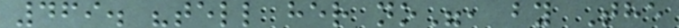469. "tell her no", by The
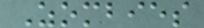Zombies
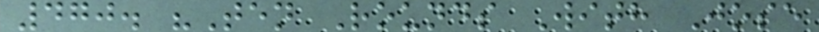470. "Ten Rounds With Jose
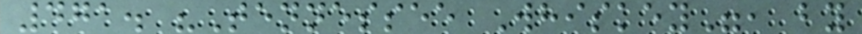471. "Tennessee Whiskey", by
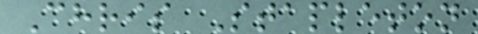Chris Stapleton
